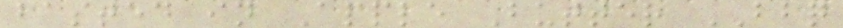basted in Apple Butter BBQ
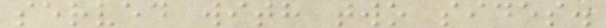served with two sides.
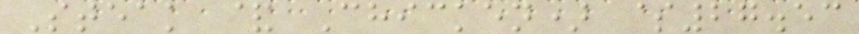Steak & Chicken) $27.53
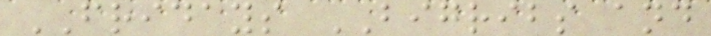FRIDAYS BIGRIBS and
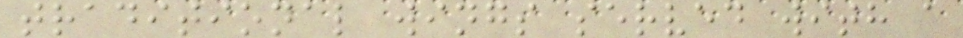traditional wings served with a
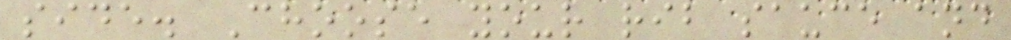side. Choose your rib sauce and
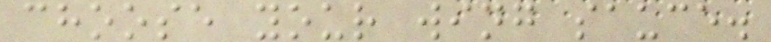choose your wing sauce.
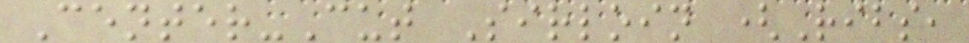Center-Cut Sirloin (Ribs,
